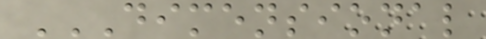DIMENSIONAL
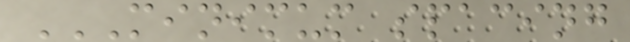MINIMUM SPACING
